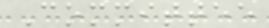Committee
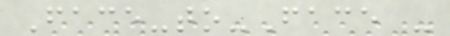Face-to-Face -
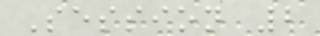Session 2
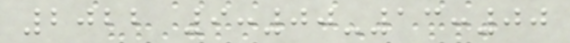2022 9:00-13:00
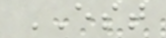EST
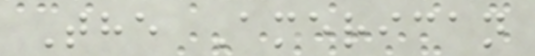The American
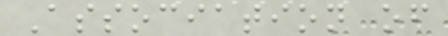Association of
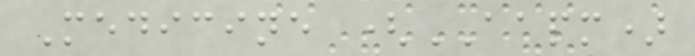Medicine (AAPM)
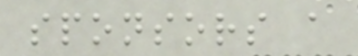sponsors a
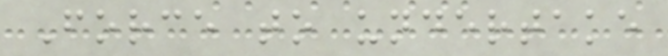Force to undertake
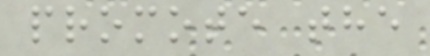promote the
